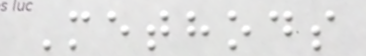Methods
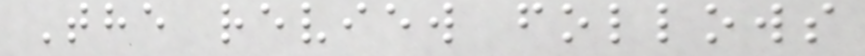The review follows
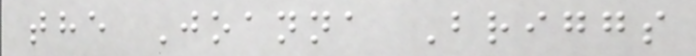the Joanna Briggs
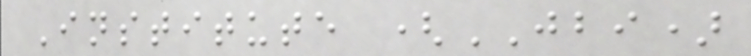Institute (JBI)
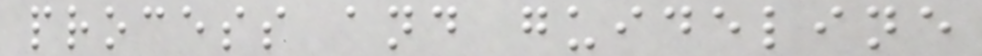process and guideline
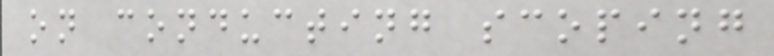on conducting scoping
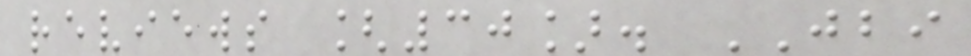reviews [30]. JBI
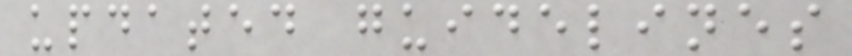updated guidelines
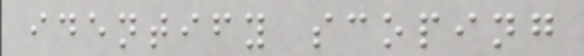identify scoping
